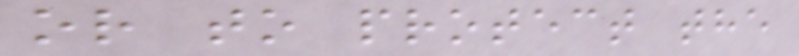or to protect the
